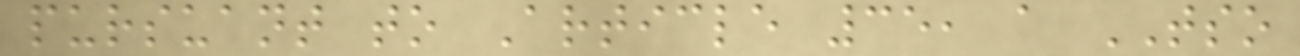pursuant to Article 35, a TSO
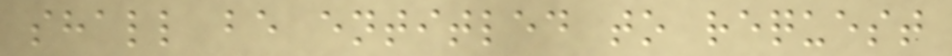shall be entitled to request
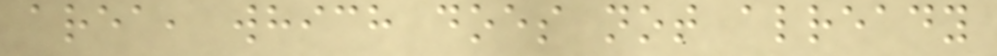area, which does not already
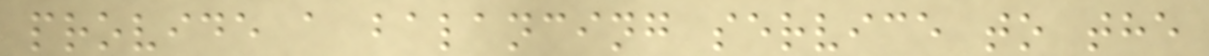provide a balancing service to the
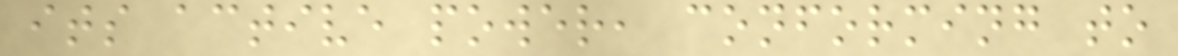its active power, conforming to
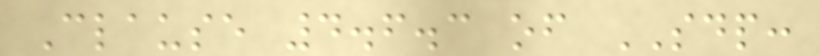Clause 4.6.3 of SDP:
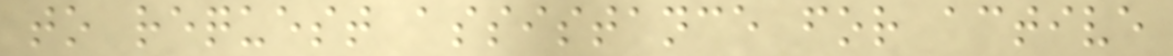to request assistance for active
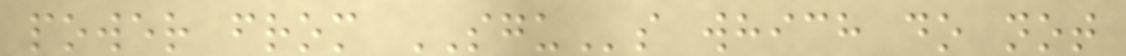power from SGUs which do not
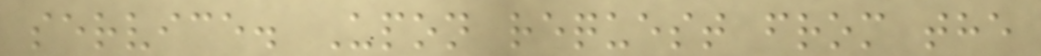service. Upon request from the
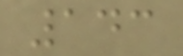143
